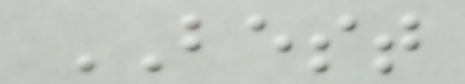BEST
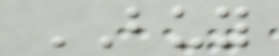BUY
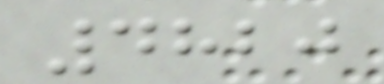4820
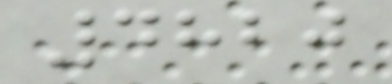4820
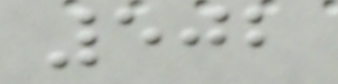502
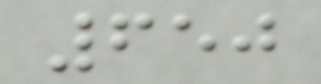650
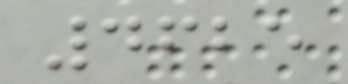4625
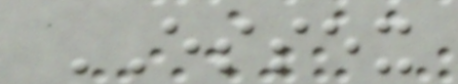ESSEX
